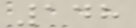148
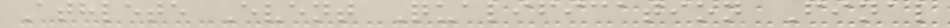Athlete Event Qualification Final
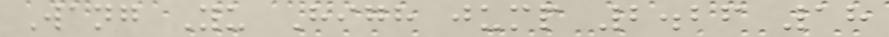Wang Yu High jump 2.26 18
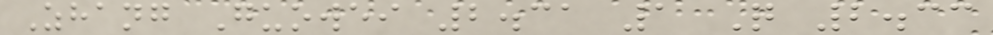Zhang Guowei 2.31 1 Q 2.33
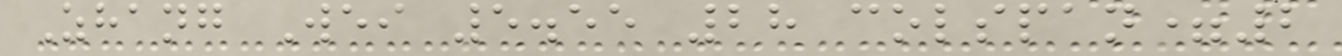Zhang Wei 5.55 28 colspan=2
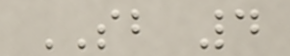SB 4
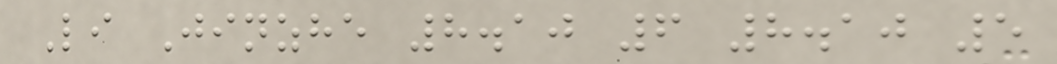Li Jinzhe 8.10 6 8.10 5
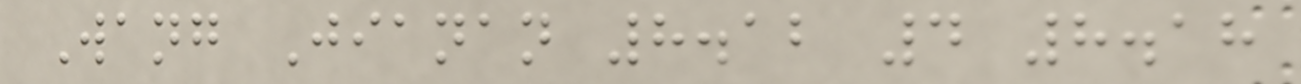Wang Jianan 8.12 4 8.18
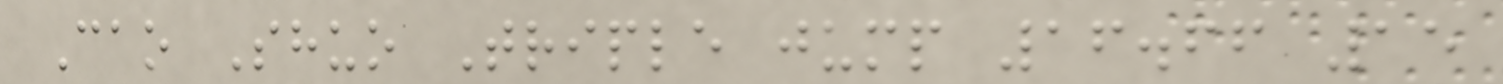Cao Shuo Triple jump 16.66 15
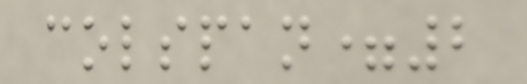colspan=2
